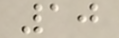10
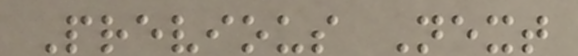Previous Next
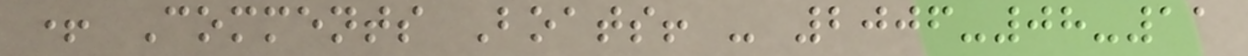+ Comments Boats! - 2006-08-11
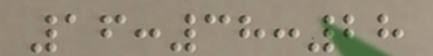16:38:28
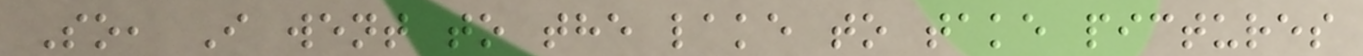So, I went to the lake to take pictures
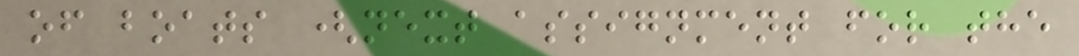of boats (next assignment for the
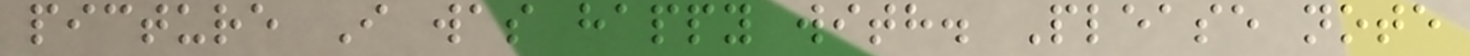picture I was happy with. Please note
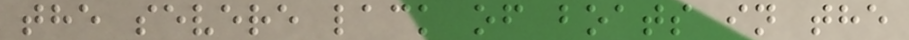the severe lack of boats in the
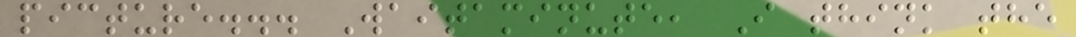picture... Waitaminute, I think the
